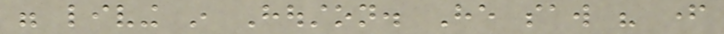were living in Houston. He saw his father
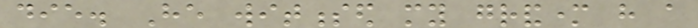die. He witnessed my grandmother have a
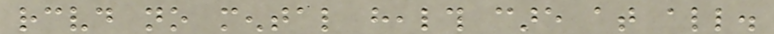received no mental health care at all.
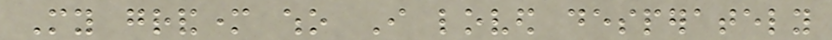My grandmother who I loved desperately
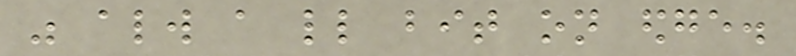was always a little bit on edge.
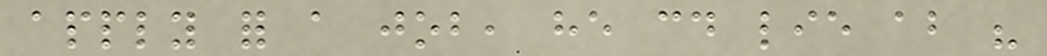apply for a job, he could lie about his
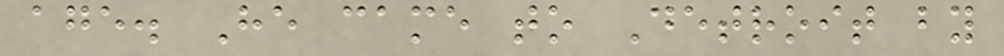age. He came to Detroit by
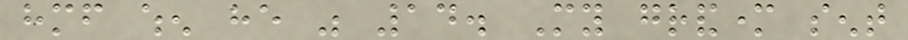himself when he was 14. My grandmother sent
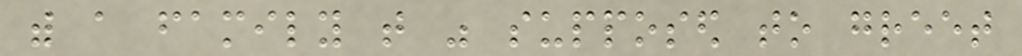with a family that was supposed to greet
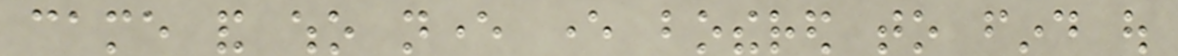came and who never ever bothered to find out
